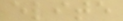elite
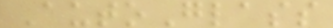AutoGlass
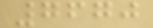7670
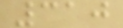310
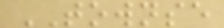TOWNSE
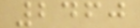2460
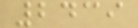2439
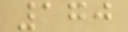170
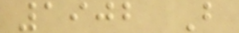1902 B
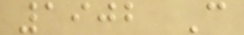1902 C
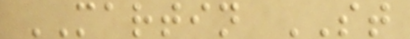MARTIN ST
